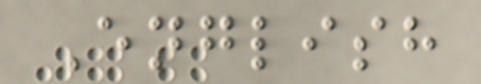English
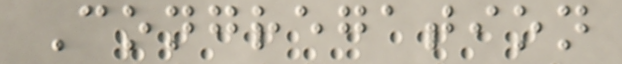Congregation
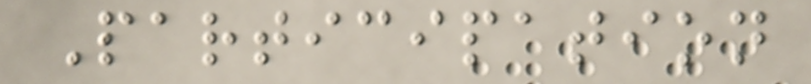Participation
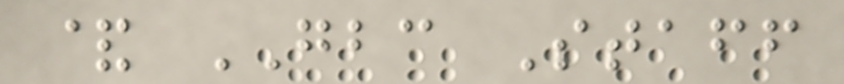& GBC Staff
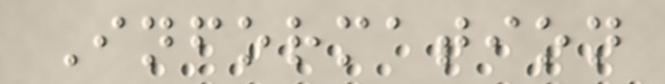Information
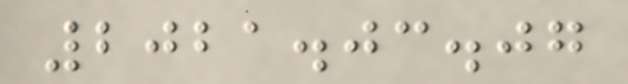2021.03.07
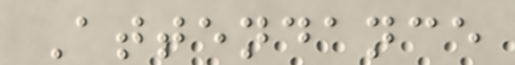Attendance
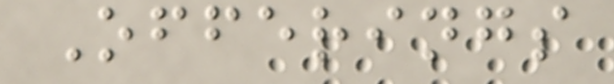Offerings
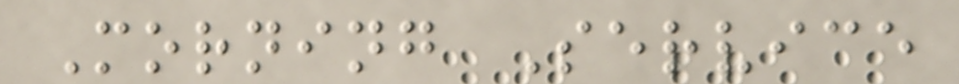Morning Service
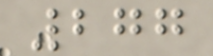277
